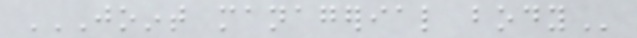JOINT MANAGERIAL BODY
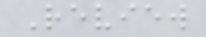Review
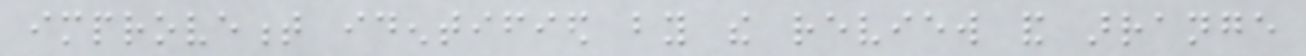improvement identified by the review and arrange
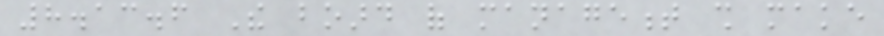8.13.6 The board of management shall make
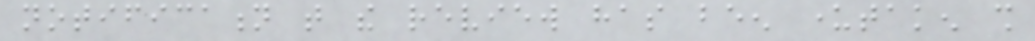notification that the review has been undertaken shall
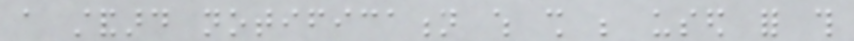a standard notification which shall be used for this
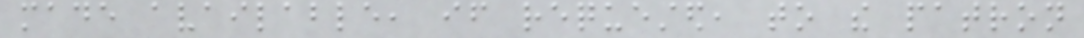made available, if requested, to the patron
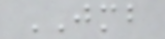JMB
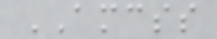AMCSS
